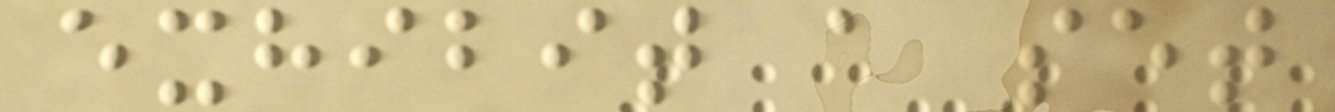exhibit a set
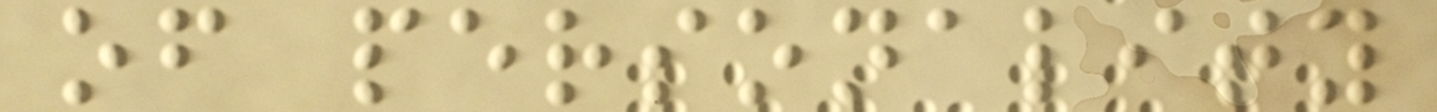of personality
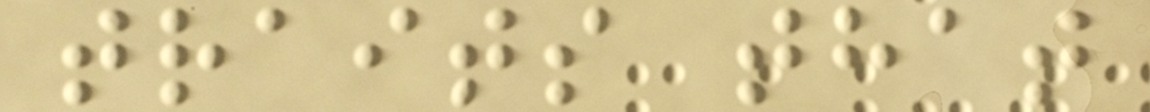traits that
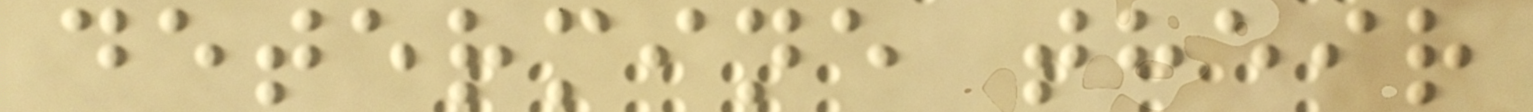determine their
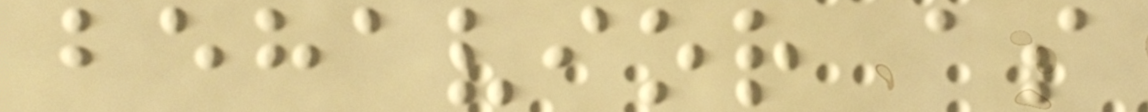behavior as
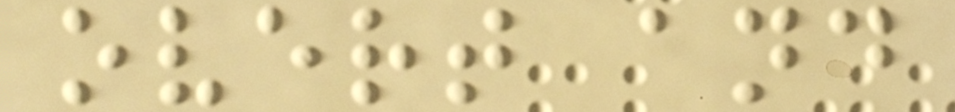overt and
